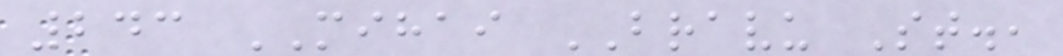243 MIHAI BRAVU St.,
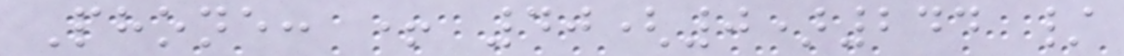Phone: + 40(0)244 /
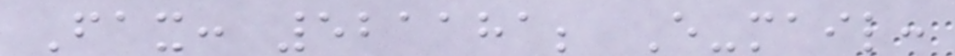Fax: 521181; E-mail:
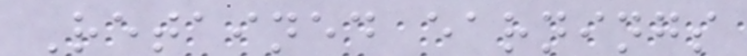Retained earnings
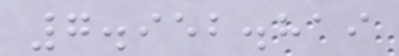7.952.819
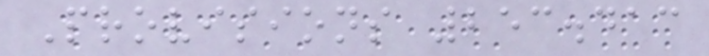Provisions 253.413
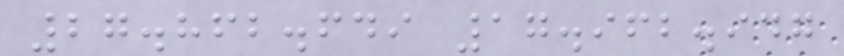27.862.649 17.962.947
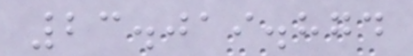23.019.874
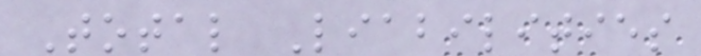Total Liabilities
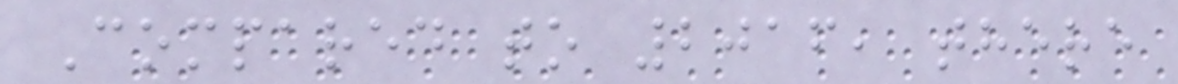Compared to 2016, there
